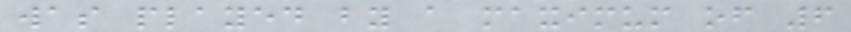was played by a maximum of 6
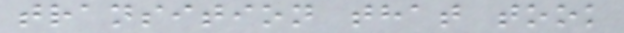transition that took
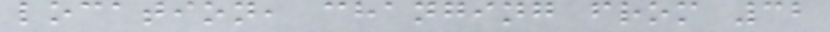location, changing from 32
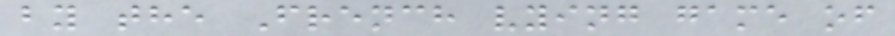by the French vying game of
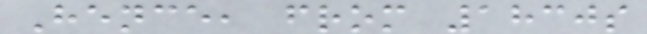Hence, from 1830s
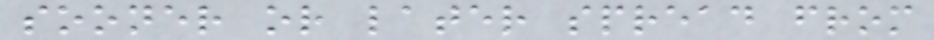sooner or later spread from
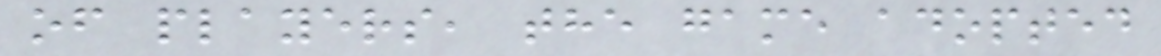of players, the game adopted
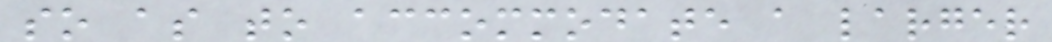so as to accommodate a larger
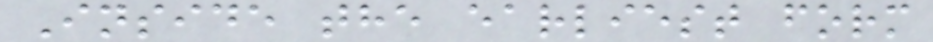Inside the earliest form
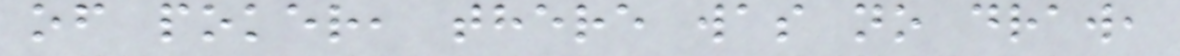of poker, there was no draw,
